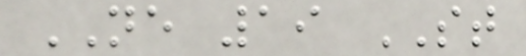NE 19 ST
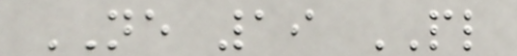NE 19 PL
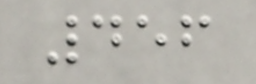456
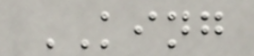KING
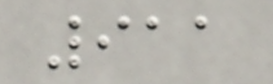911
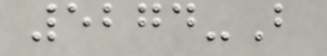5274-B
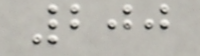200
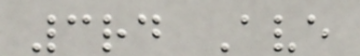3rd Ave
